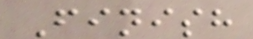Finish
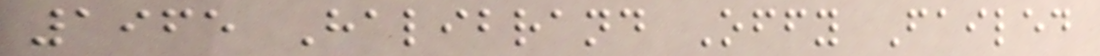1965 Halibrand Offy Failed
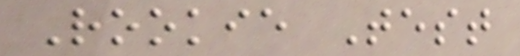Rookie Test
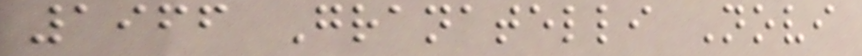1966 Granatelli Novi
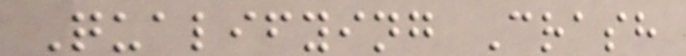Qualifying Crash
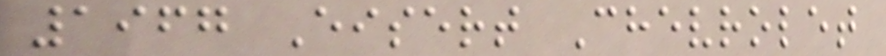1967 Eisert Chevrolet
